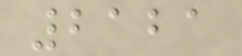2121
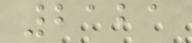2121
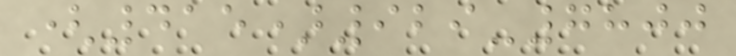(415)929-7800
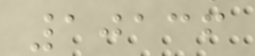10136
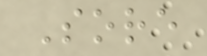Sore
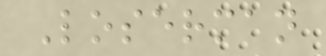Loserman
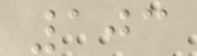103
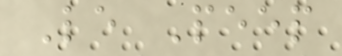Le Peep
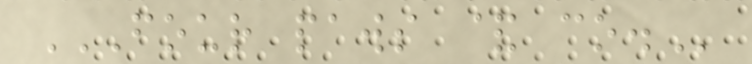FOUR PAWS & CO.
